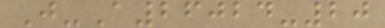J-A26024-20
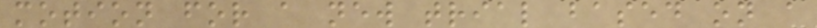motion for a new trial based on a
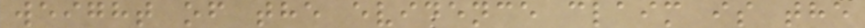weight of the evidence claim is the
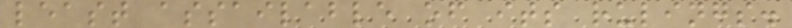least assailable of its rulings.
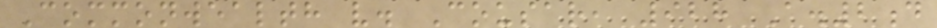Commonwealth v. Cousar, 928 A.2d
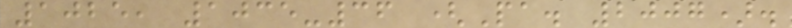1025, 1035-36 (Pa. 2007).
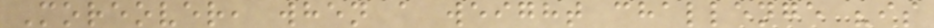Moreover, when a weight challenge "is
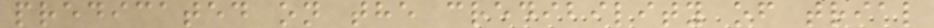predicated on the credibility of trial
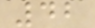42
